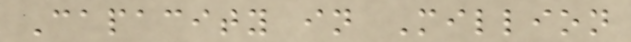Capacity in Million
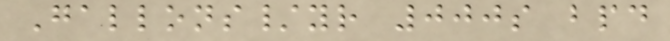Gallons/yr 000s bpd
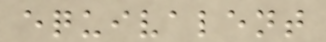equivalent
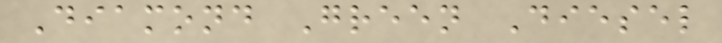Diamond Green Diesel
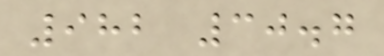982 30.7
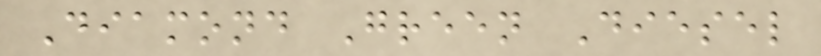Diamond Green Diesel
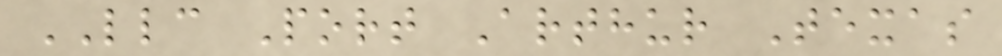LLC Port Arthur Texas
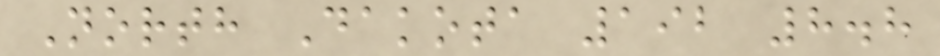North Dakota 192 8.8
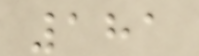181
